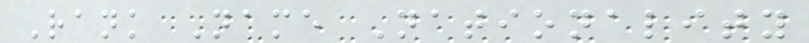Rank Name Nationality
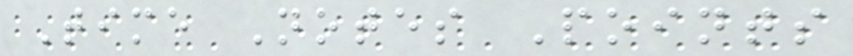Time Notes Points
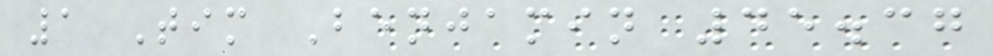1 Tim Benjamin 45.37
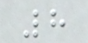8
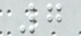7
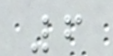6
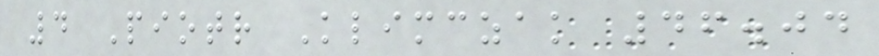4 Piotr Klimczak 46.04
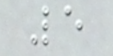5
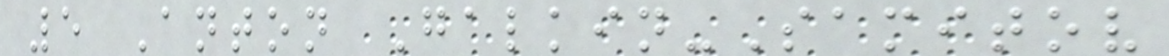5 Anton Galkin-Samitov
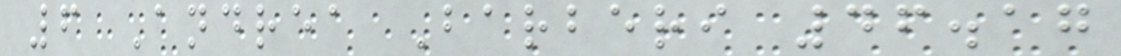6 Andrea Barberi 46.17
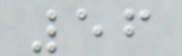56
